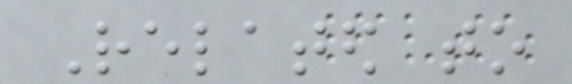Related to
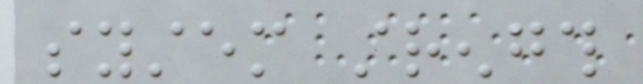system strength
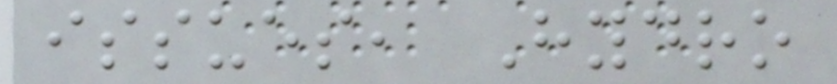issues, Hydro
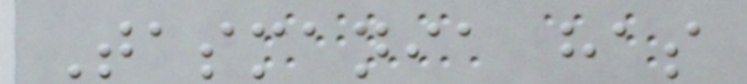Tasmania has
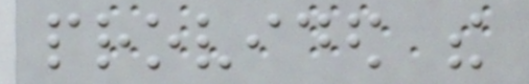provided the
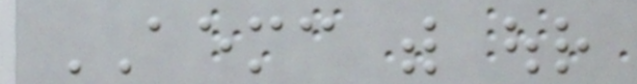AEMC with our
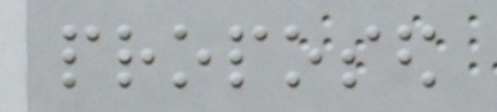proposed
